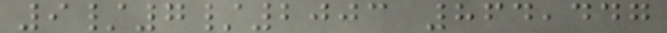9/7/2003 864,447
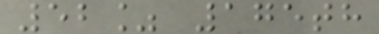52% 175th
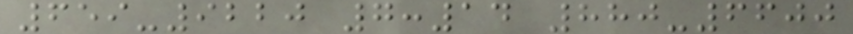659-9220 7:14 880-6600
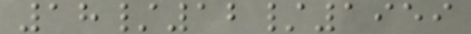18/12/1959
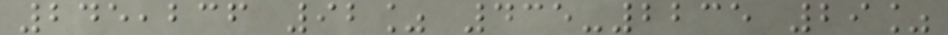245,236 92% 435-2235 29%
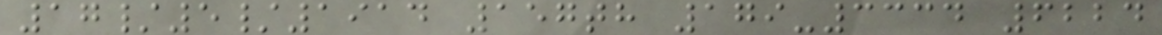17/5/1914 157th 179-3334 6224
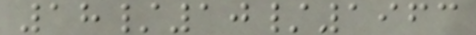18/10/1963
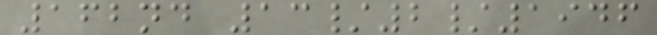162nd 13/2/1946
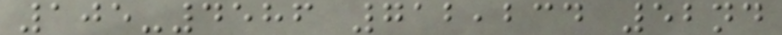105-4586 712,234 52nd
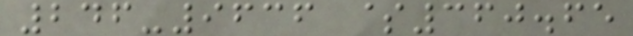246-9636 $360.65
